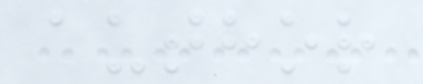author
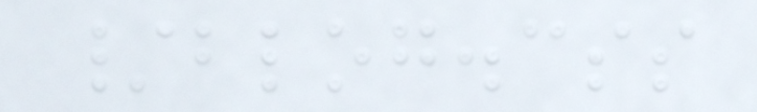/blog.css
